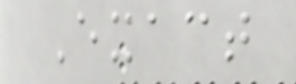Exact
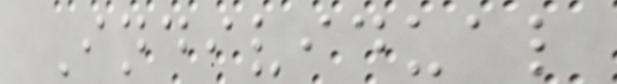Individual
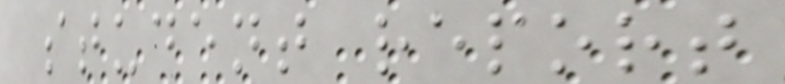student report
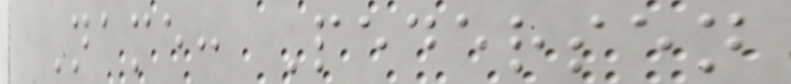Name: Pedersen
